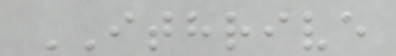ITHRIVE
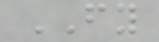FY
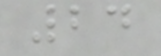24
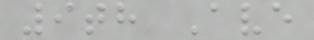9th Ave
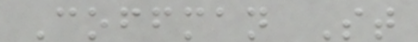Coffman St
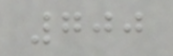700
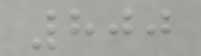800
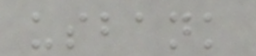usbank
